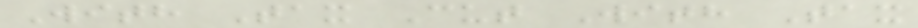With Tax Cut With Tax
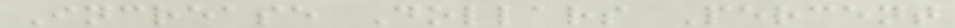Increase Dollars Percent
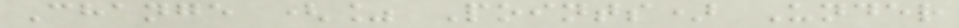Change (% Points) Under
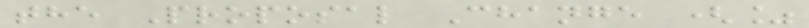the Proposal Change (%
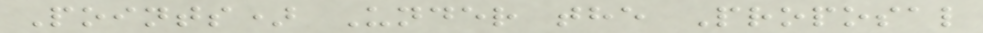Points) Under the Proposal
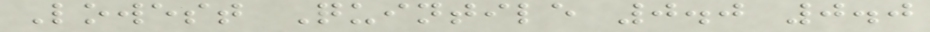Lowest Quintile 0.0 0.0
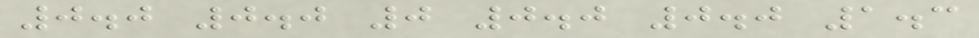0.0 0.0 0 0.0 0.0 1.3
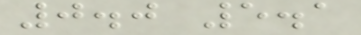0.0 5.1
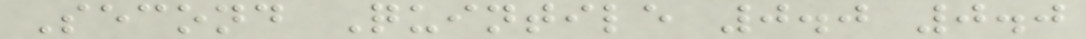Second Quintile 0.0 0.0
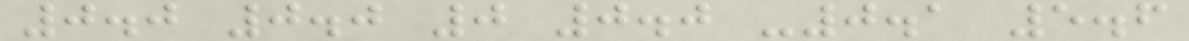0.0 0.0 0 0.0 -0.1 5.6
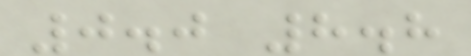0.0 8.8
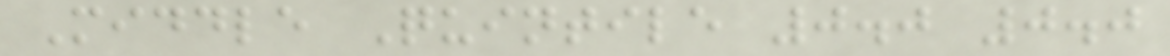Middle Quintile 0.0 0.0
